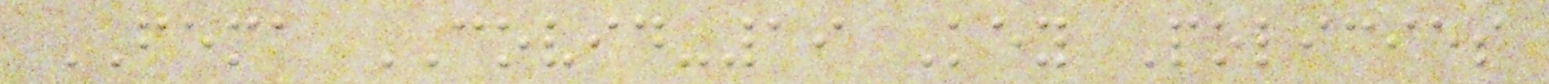FEMA COVID-19 Key Policies
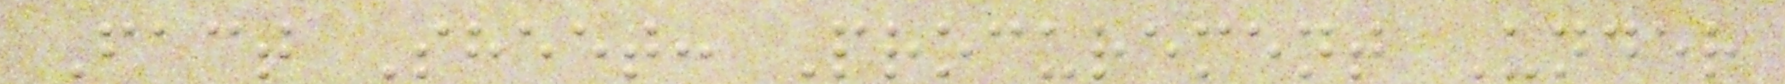Fact Sheet: Procurement Under
